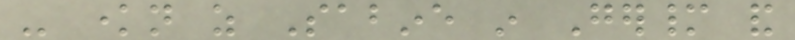- known as Sabine in Germany and
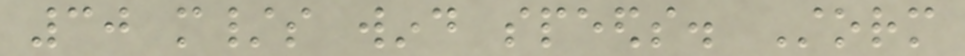30 m/s wind speeds. Storm
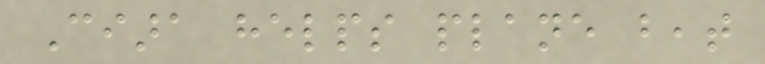Ciara helps plane beat
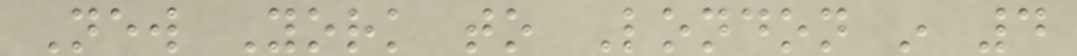New York to London in 4
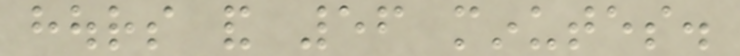hours and 56 minutes.
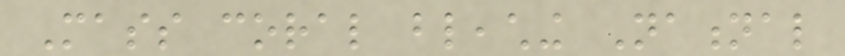Mass coral bleaching National
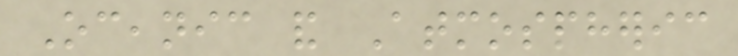Oceanic and Atmospheric
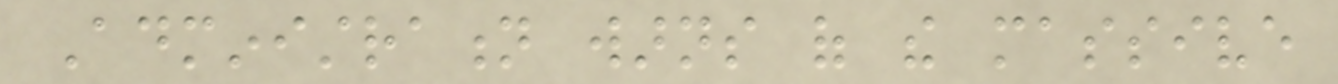Administration warns of the massive
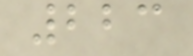223
